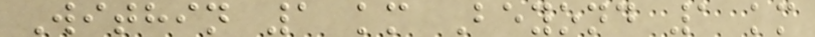Within 1 km Beyond 1 km
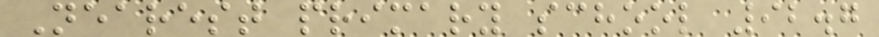Nearest primary school 92.7
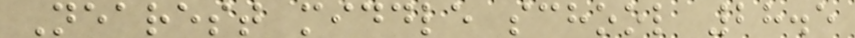Nearest middle school 28.5
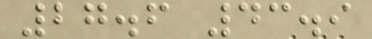27.6 43.9
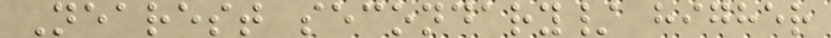Nearest secondary/ higher
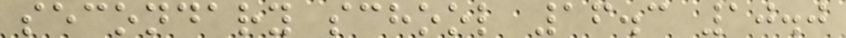secondary school 16.3 10.0
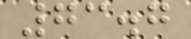73.7
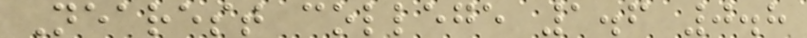Nearest college 1.6 0.8
